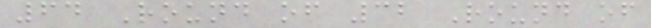64 Round of 32 Round of
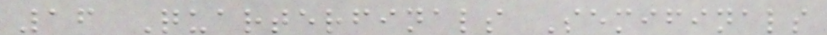16 Quarterfinals Semifinals
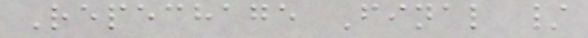Repechage Final /
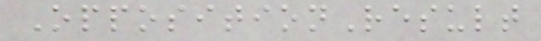OppositionResult
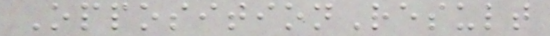OppositionResult
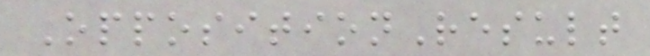OppositionResult
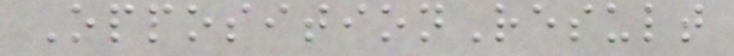OppositionResult
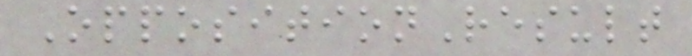OppositionResult
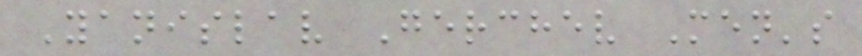Yanislav Gerchev Men's
